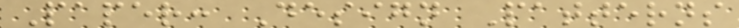Paper: Design Patterns
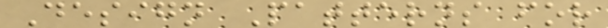Design Patterns for
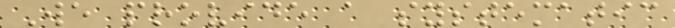We provide a systematic
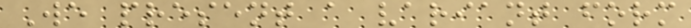We present a variant form
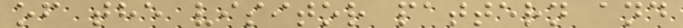of the visitor pattern and
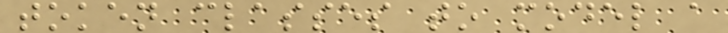token classes to model a
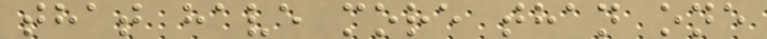that have more than one
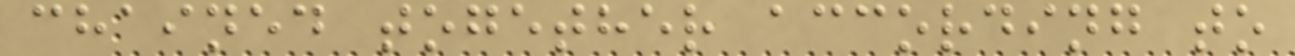chained together according to
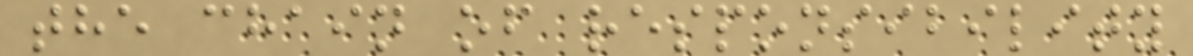the chain of responsibility
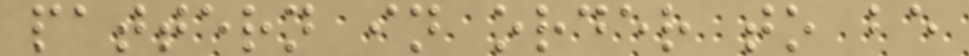pattern in order to be
